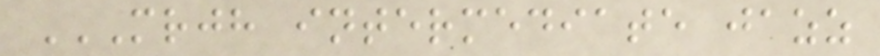MRJH INTERMEDIATE JAZZ
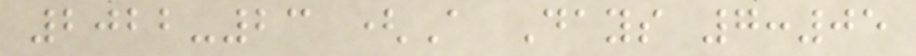2022-23 (A Days 7:05
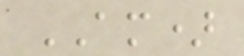AM)
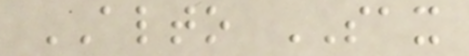ALTO SAX
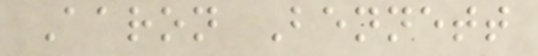Aaron Bennett
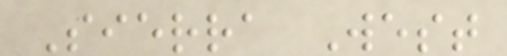Sierra West
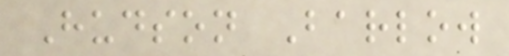Hudson Barlow
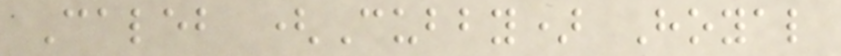Caleb (Cubby) Hoyal
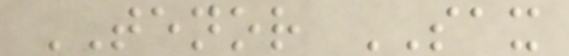TENOR SAX
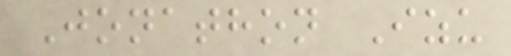Jonathon Izu
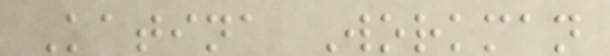Katina Workman
